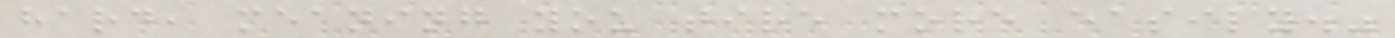hard, meaning you tire more easily."
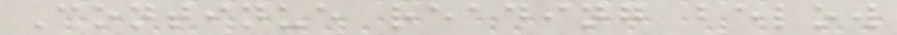Continue reading below
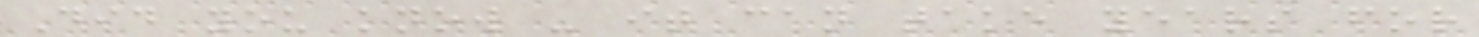Did you know - it can take years for
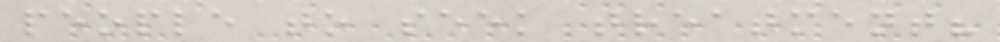people to seek treatment?
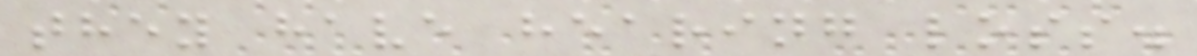they have hearing loss.
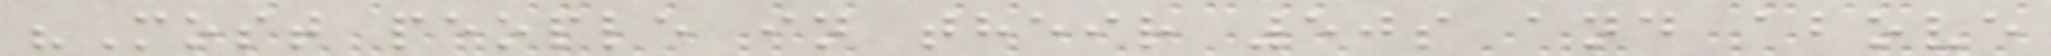"Most people in their 50s and above
